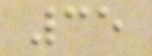35
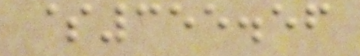$355.56
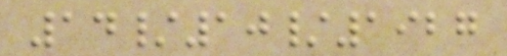14/10/1927
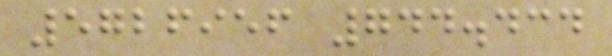5726956 744.434
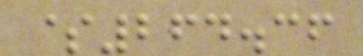$264.36
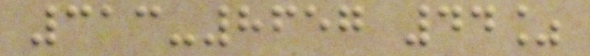313-8657 44%
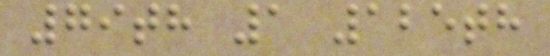79th 1 125th
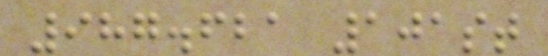987.621 101st
